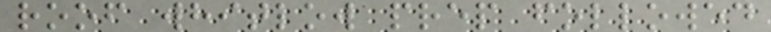roof whitlow prep followed
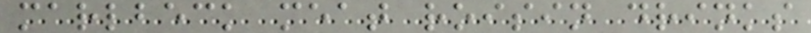marlbeck meat roisin drinks
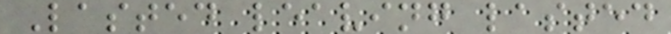Lasted leaving lasted
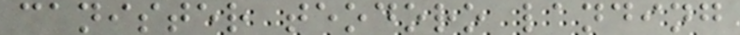canister teodoro landing
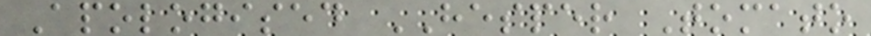Apologised HESPER Tomato
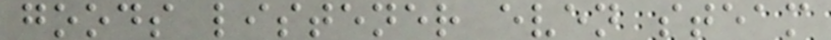goods listener even steam
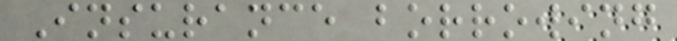Insurance borrowing
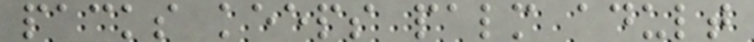packs keeps palm adult
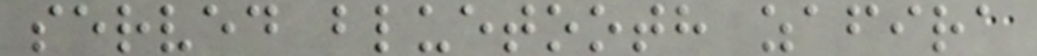served bluetooth zafira
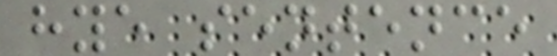hye sentence
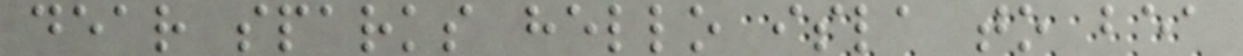dear sparks hello isla to bea
